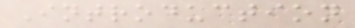Introduction
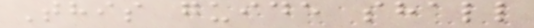This guide shall
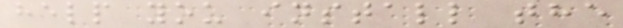help you install the
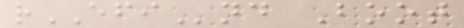rEFInd Boot
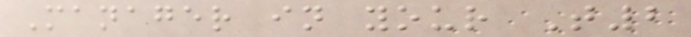Manager in your T2
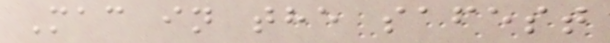Mac in the safest
